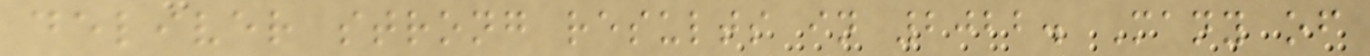deliver strong results in 2022. Many of
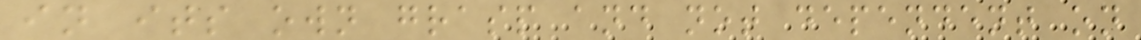in its own grasp and not dependent on
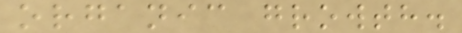organic growth.
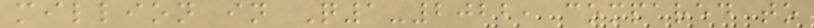million in Q1-2022, compared to
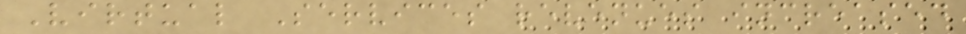Virtual Services revenues increased
